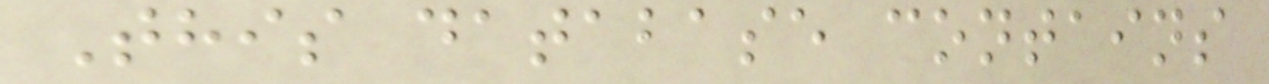This database contains
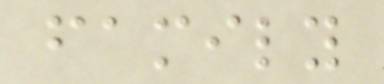family
